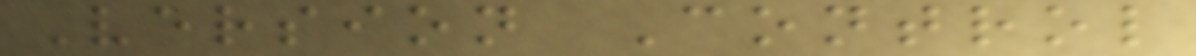Version Control
